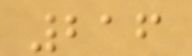216
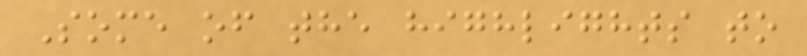Some of the highlights to
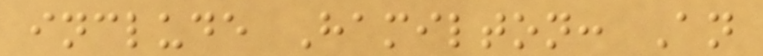include Hamilton: An
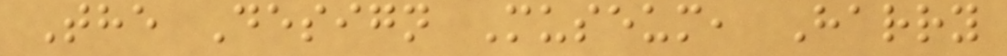The Design Museum, Harry
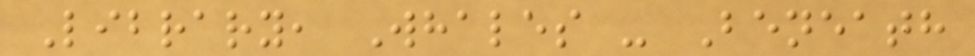Library, Whales - Beneath
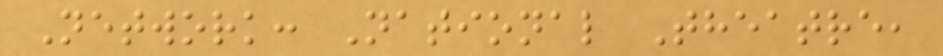Network: National Theatre,
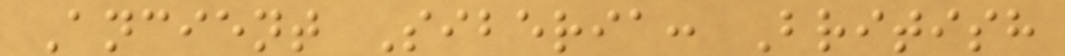Ancient Siberia: British
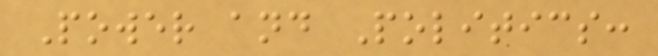Power and Politics:
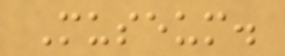Museum.
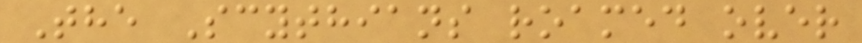The Scythians roamed over
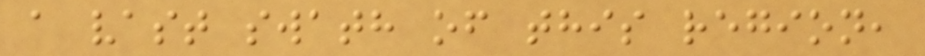a vast swath of this region,
